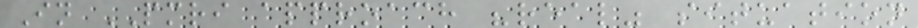In PMRI approach "real" situation
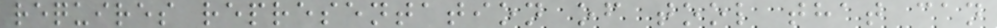requires representation of tool that can
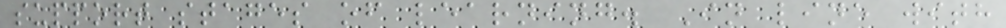support stages of learning. In line with
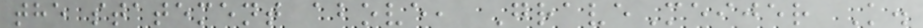the statement above, GraveMeijer K.
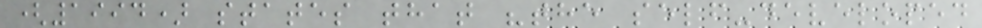(1994) states that "the self-developed
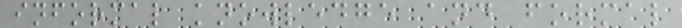informal knowledge and formal
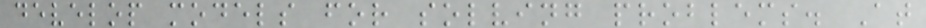develop models for solving problems. At
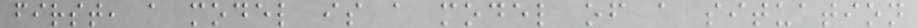first, a model is a model of a situation
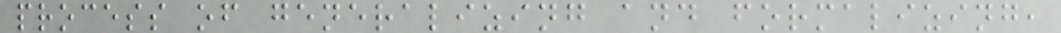process of generalizing and formalizing,
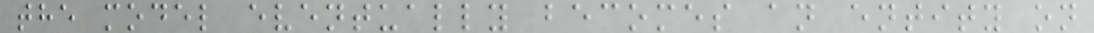the model eventually becomes an entity on
